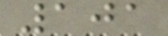101
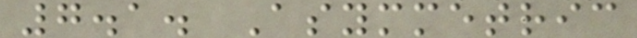7.1. Asymmetric
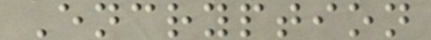Encryption
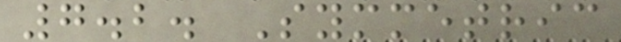7.2. Symmetric
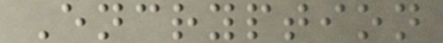Encryption
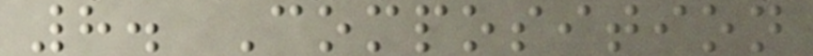8. Composition
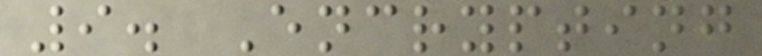9. Encrypting
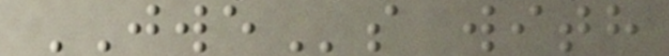JWEs with
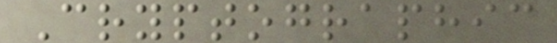Cryptographic
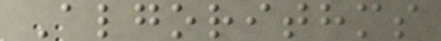Algorithms
